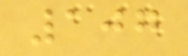107
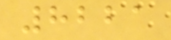8221
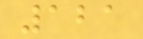121
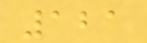121
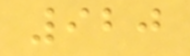920
